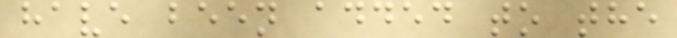have been added to the
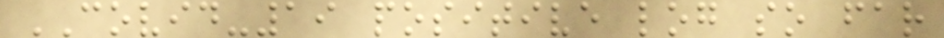COVID-19 positive log so far
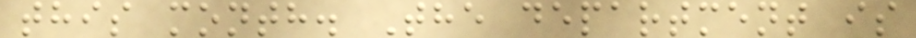this month. The department is
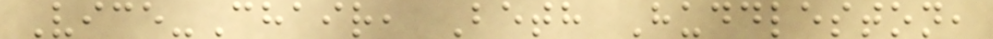Vice-Chair, Beth Huddleston,
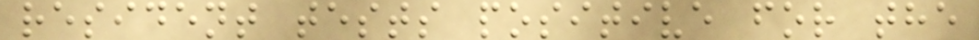resident tests positive for the
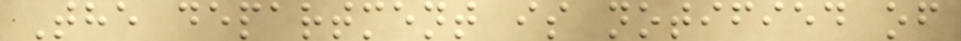The department is notified of
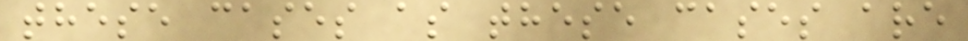these cases as these cases are
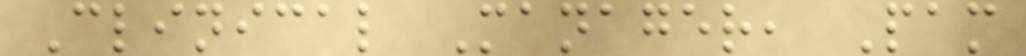Clinical Manager, Pam
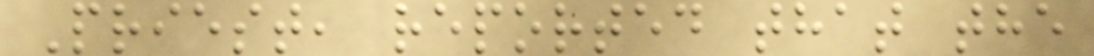Priest, reported that the
